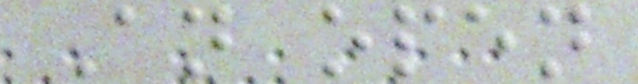An open
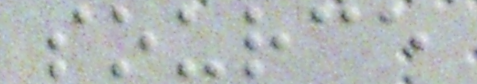source
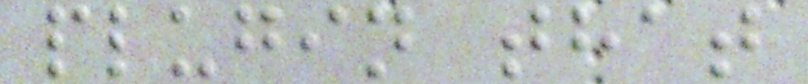plugin that
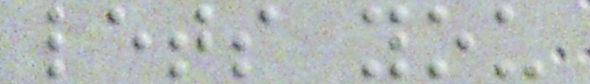lets you
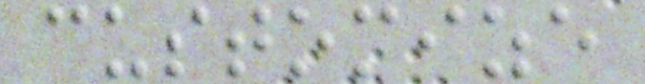customize
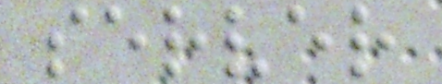server
